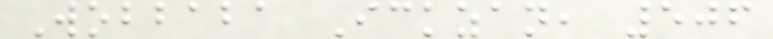Wobbaba Ickzan, 506
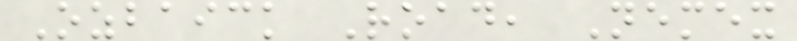Ozbaick Road, Nemex
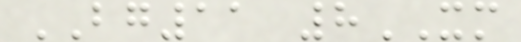BG11 8XM
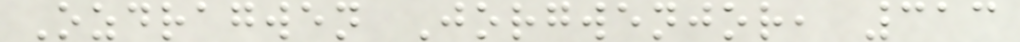Ozdragwen Jorgwenjor, 313
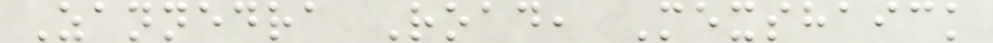Zannedra Road, Mexshaick
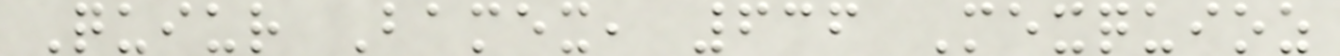Quiur Bamex, 636 Mexquioz
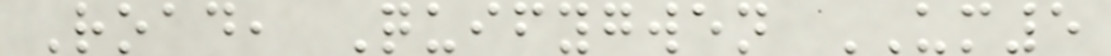Road, Quifygwen UM5
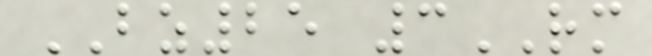BZ25 3RM
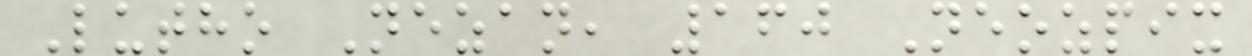Lutho Nezan, 160 Neozpix
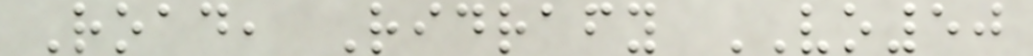Road, Ridrafy VO50
